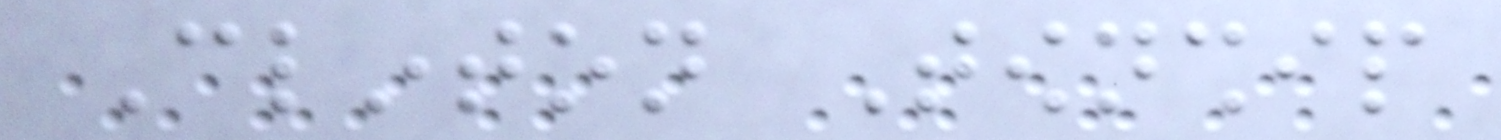Clinton Township
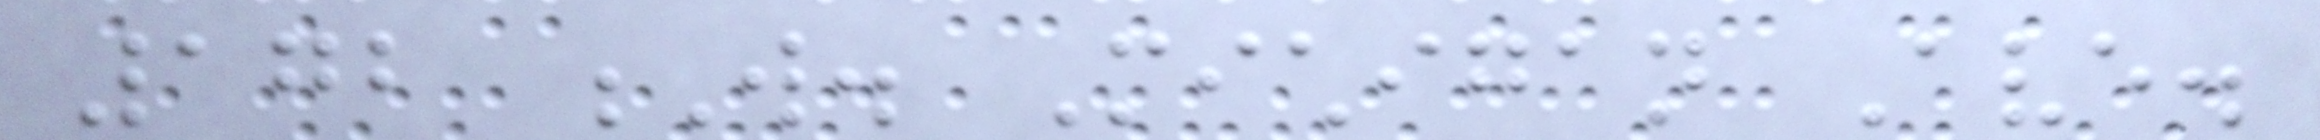172 W. Michigan Ave.
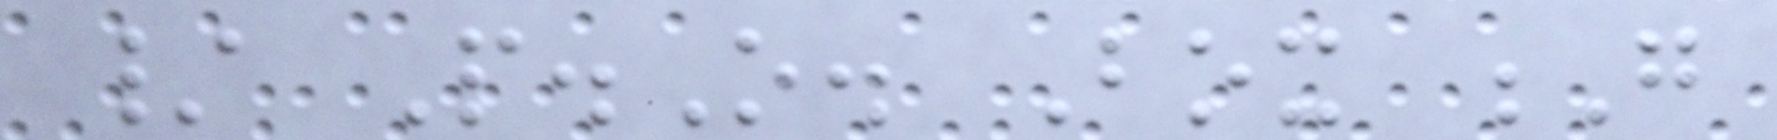/ P.O. Box G
